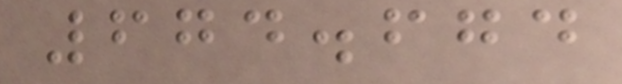674.674
